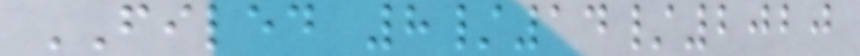FILED 8/14/2020
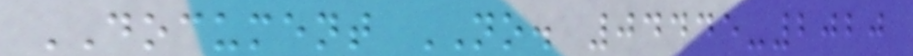DOCUMENT NO. 04445-2020
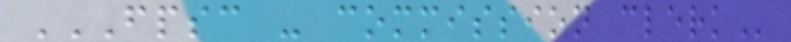FPSC - COMMISSION CLERK
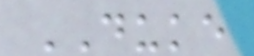DUKE
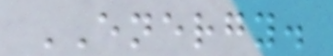ENERGY.
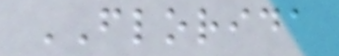FLORIDA
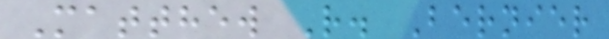Matthew R. Bernier
